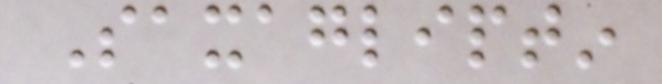Saxagliptin
